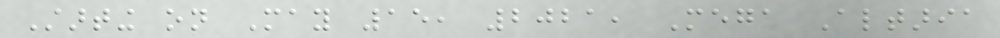Starting on May 15, 2021, Mega Altaria
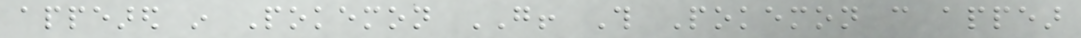appeared in Pokemon GO! This Pokemon can appear
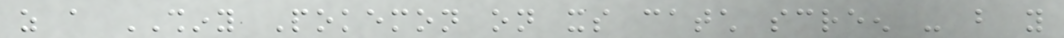as a SHINY Pokemon on its catch screen - but you
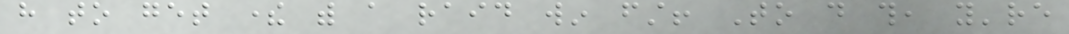have to get there with a raid win first! To do this, you're
